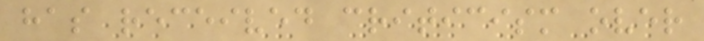has received criticism over
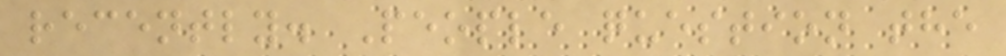recently. People question the
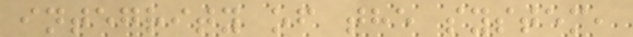integrity of the system,
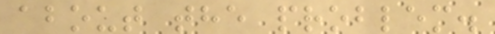about the problem.
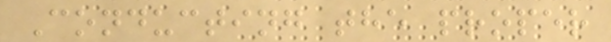Conducting the proper
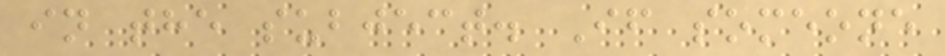in the subject. If someone
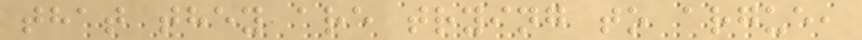that they are trying to argue,
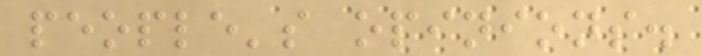people's opinions.
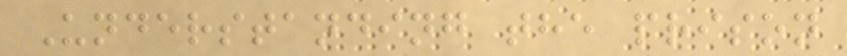Understanding the prison
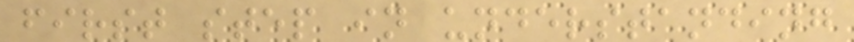first step in understanding
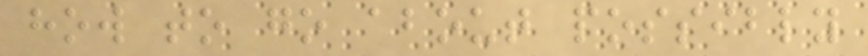how to go about possibly
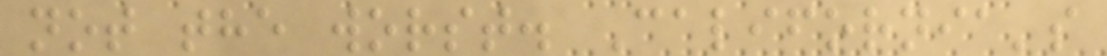not the worst. California's
